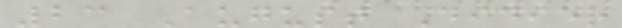23 August Didier
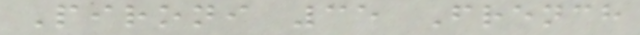Pironi 35 French
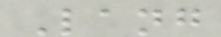Lang
